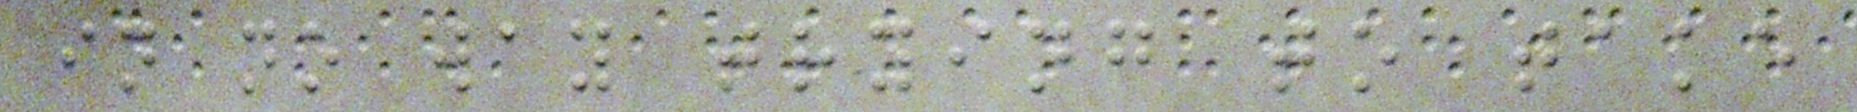in no way trying to take
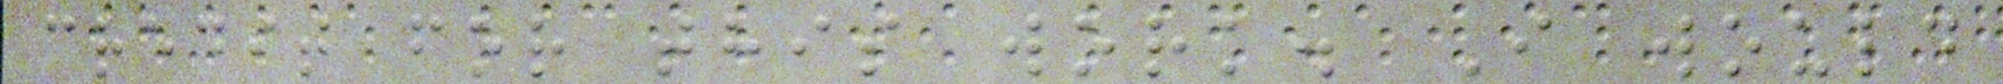credit for this work. I would
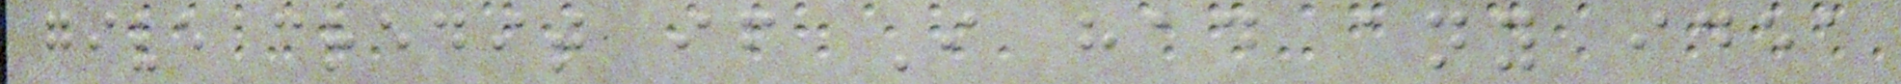give credit if I had any idea
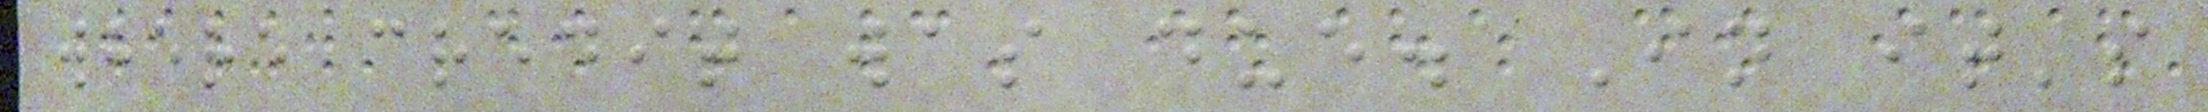where credit was due. In it's
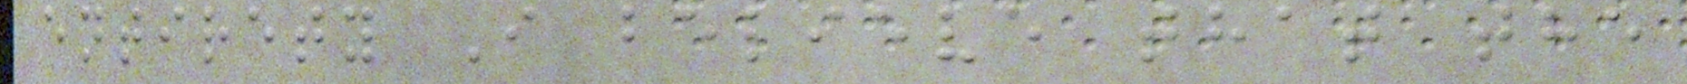entirety I believe that the
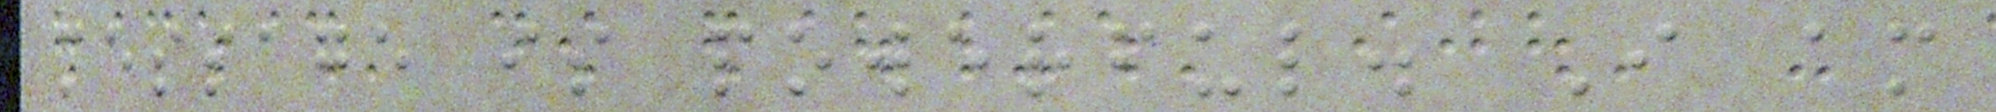message is powerful. I am
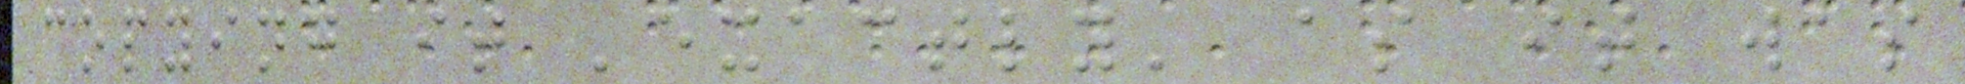copying it 'exactly' as it was
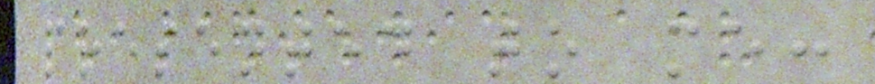presented to me:
